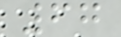67
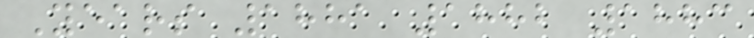Years 1881 1882 1883
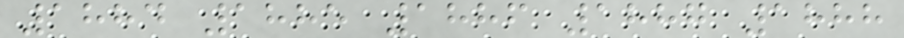1884 1885 1886 1887 1888
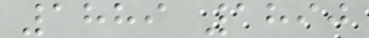1889 1890
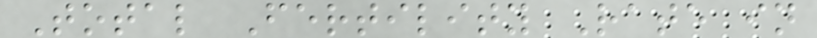Total Fertility Rate in
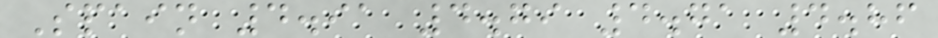Spain 4.91 4.79 4.71 4.86
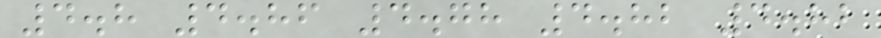4.8 4.86 4.78 4.82 4.82
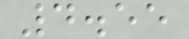4.55
